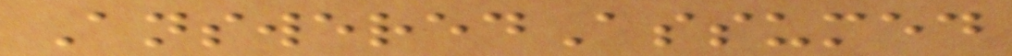AnsweredAssumed
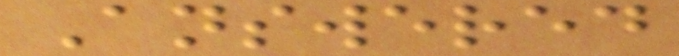Answered
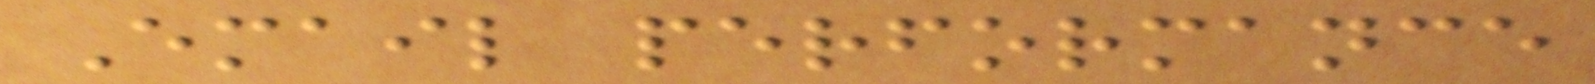Email performance
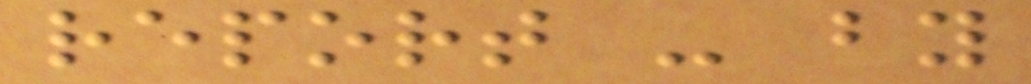report - by
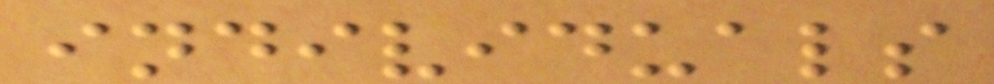individuals
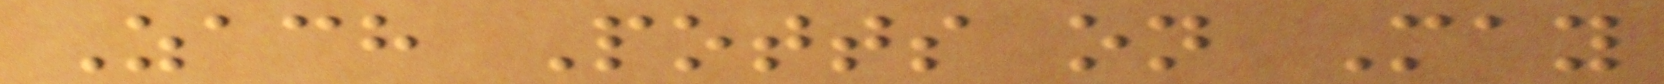Zach Potts on May
